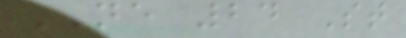NE 24 St
